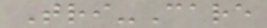Tri-Care
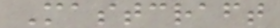Mastcraft
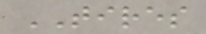TIRES
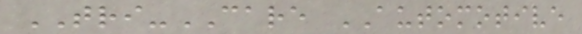TRI-CARE AUTOMOTIVE
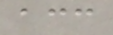acc
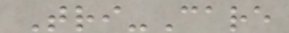Tri-Care
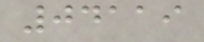04119
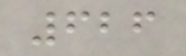626
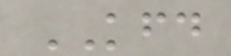KFD
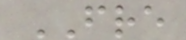FRE
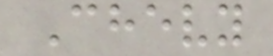Chevy
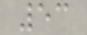53
